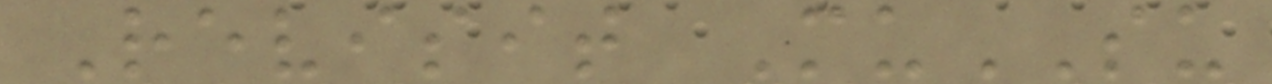Revisit MuSU
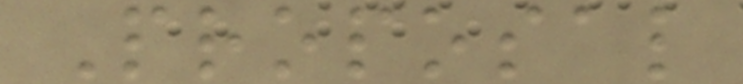Proposal
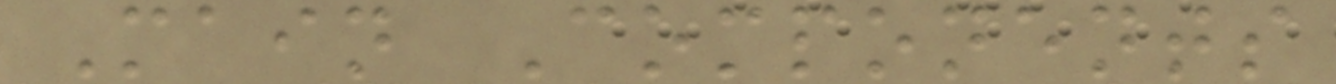Main Components
